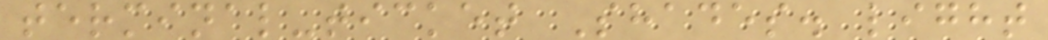terminal-ticket Shades. light
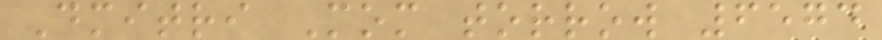Dmitri Mom torrow 6574
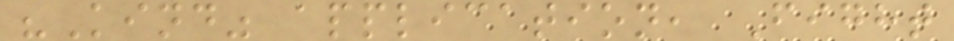"Kind" application, Fight
